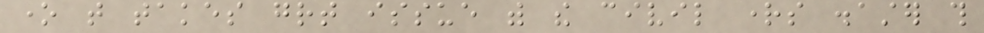one that takes great issue with the civil rights disaster this
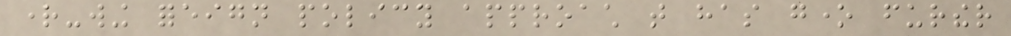right-wing foreign policy approach that has gone further
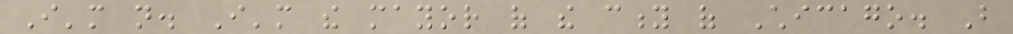I'm not. I'm the mayor of the city of Chicago. But
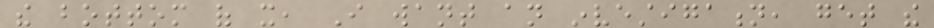the bottom of it, I want an investigation, get the
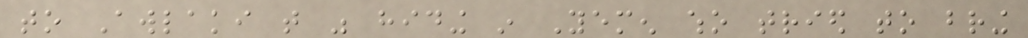to Awlaki that was hiding in Yemen who tried to bring
